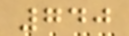740
